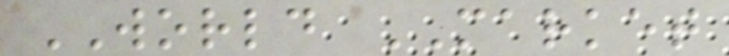WORLD MARKET
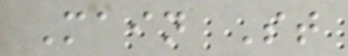Main St
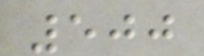500
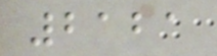2121
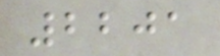2201
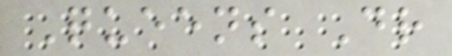Queens Dr
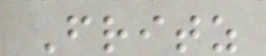Fritz
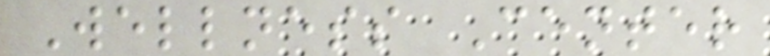Wellness Center
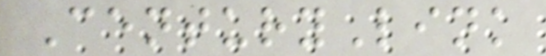CenturyLink
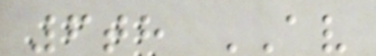6th AV
